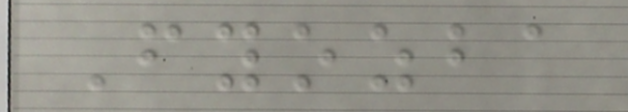Fyozba
